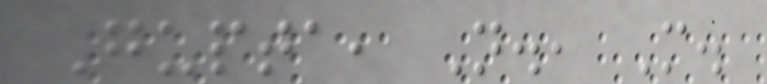Gupta, N., M.
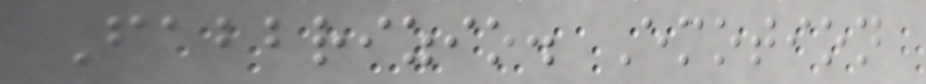Fabbrizio. Emotion
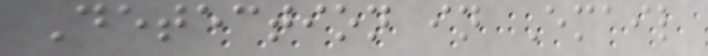Detection in Email
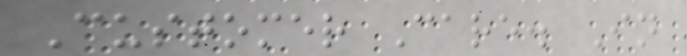Customer Care. In
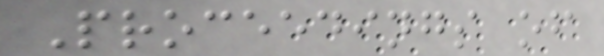Proceedings of
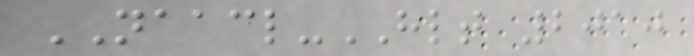NAACL-HLT 2010
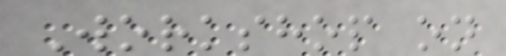Workshop on
